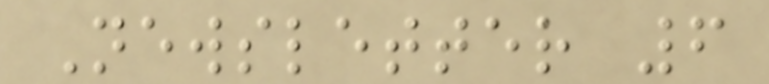Newsletter 6
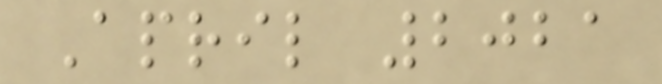April 2021
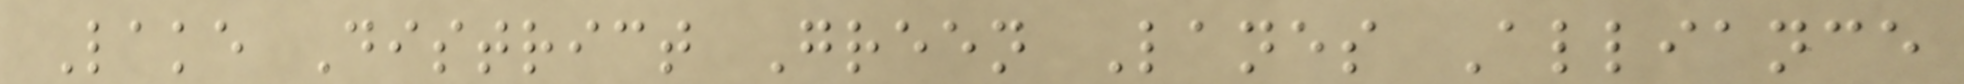Lake District Green Lanes Alliance
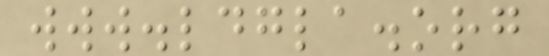www.ldgla.org
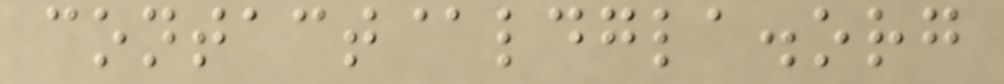contact@ldgla.org
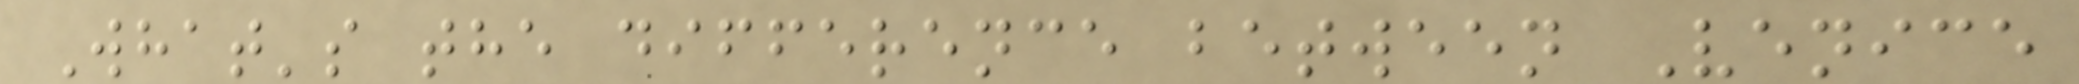What's the difference between Venice
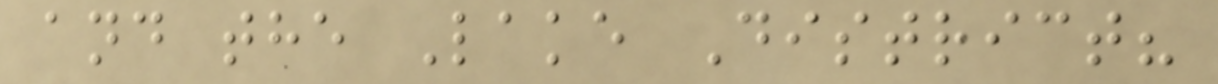and the Lake District?
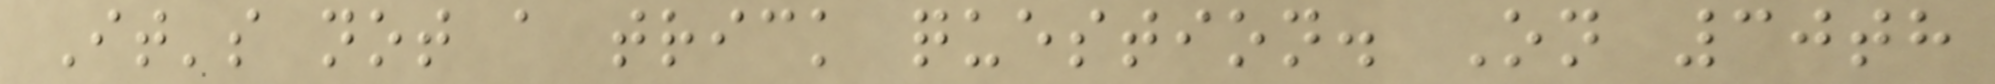It's not a trick question. On 30th
